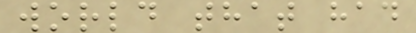world that had
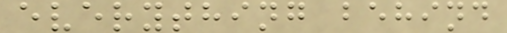everything behind
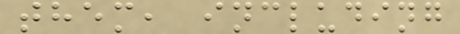them, including
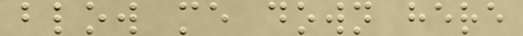blow me down here
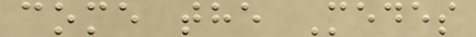come the Medes
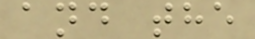and the
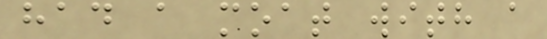had a moat with a
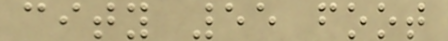city 55 foot
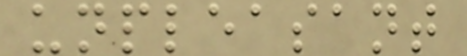unpleasant
